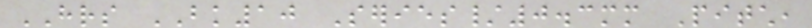HRS BK10 Series/0.3mm Pitch,
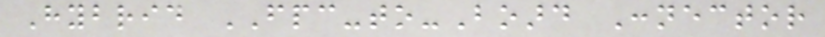Hybrid FPC-to-Board Connector
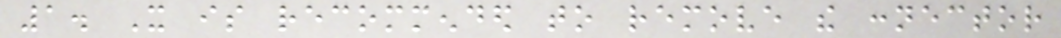1. It is recommended to remove the connector
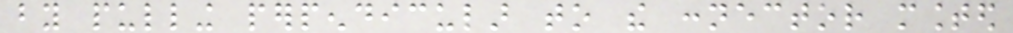by pulling perpendicular to the connector mounted
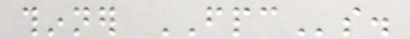thinner FPCs.
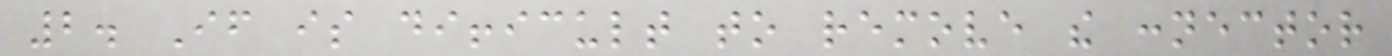2. If is difficult to remove the connector
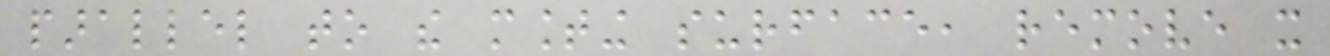parallel to the mounting surface, remove it
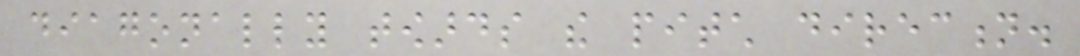diagonally towards the pitch direction.
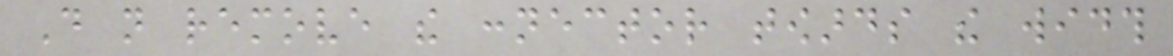Do not remove the connector towards the width
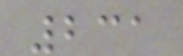231
